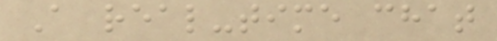A real-time chat
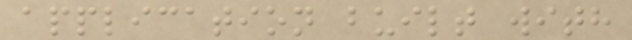application built with
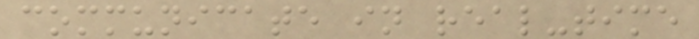communicate in real-time
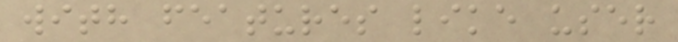with features like user
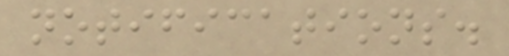notifications.
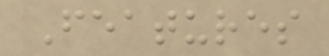Features
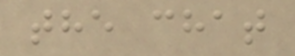the chat
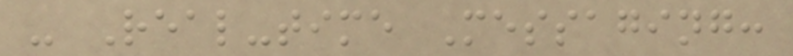- Real-time Messaging:
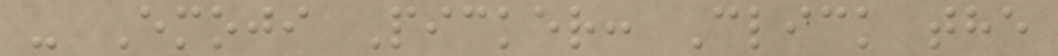- Emoji Picker: Click the
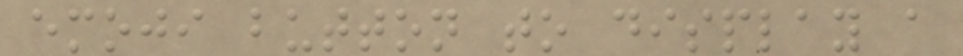emoji button to display a
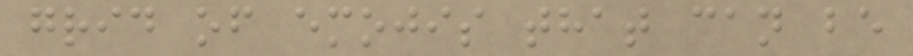grid of emojis that can be
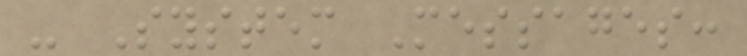- System Messages:
